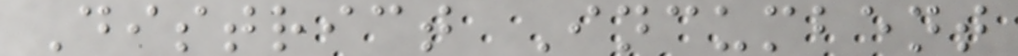District Incumbent
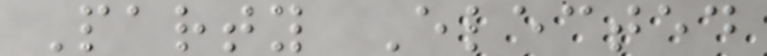Party Elected
